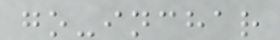go-inchar
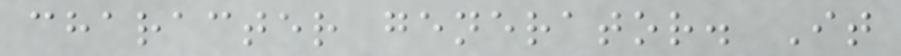character generator. It
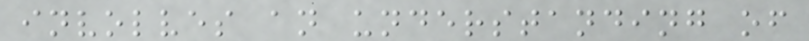involves an understanding of
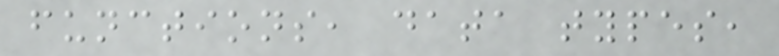functions, data types,
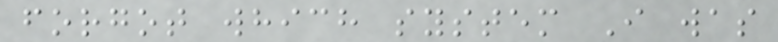forgot which system I was
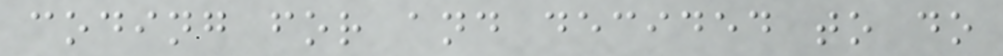coding for and decided to do
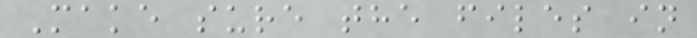Make sure the files in
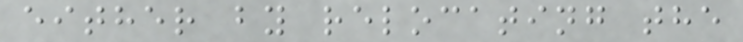either by relocating the
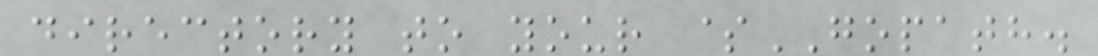directory to your $GOPATH.
